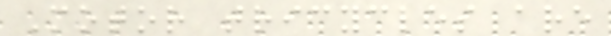Motor tricycles are
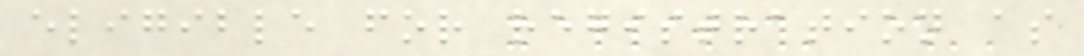eligible for registration as
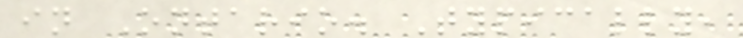in Ontario. Typically,
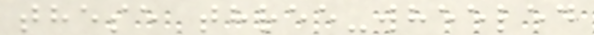these three-wheeled
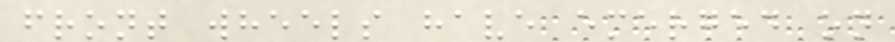front wheels have emerged on
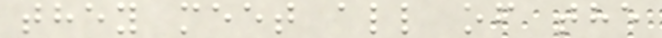they meet all of the
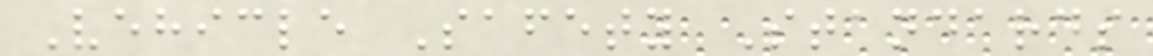Vehicle Safety Standards
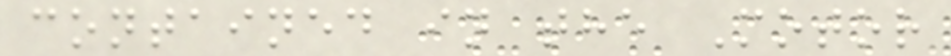contained in the Motor
